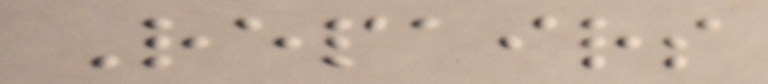Repairs
